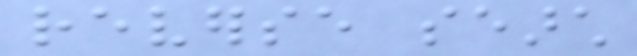reverse search
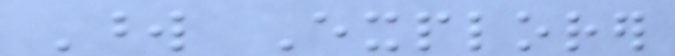Word Explorer
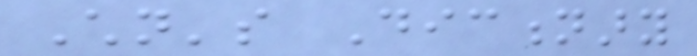Children's Dictionary
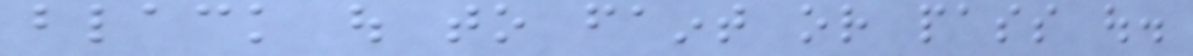black out to faint or pass out.
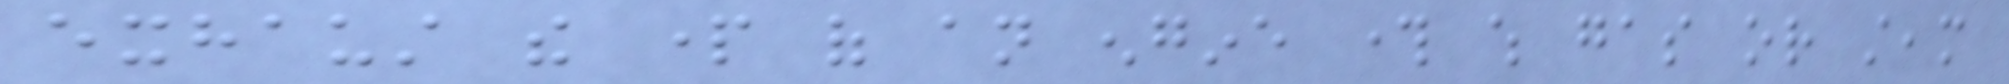exhaust the part of an engine through which gas or steam
